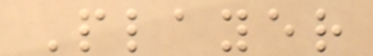Player
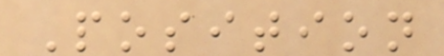Position
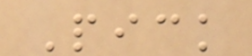Pick
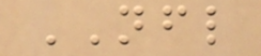NFL
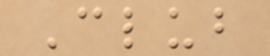Club
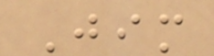Jim
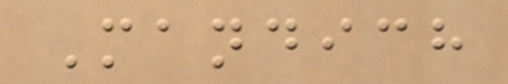Mandich
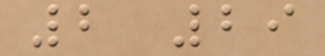2 29
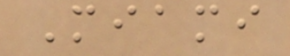Miami
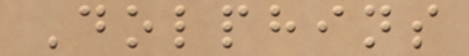Dolphins
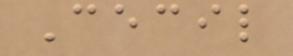Cecil
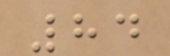84
